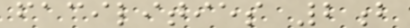facilities 2b
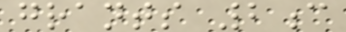grants 2c
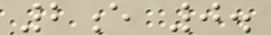2e 0.
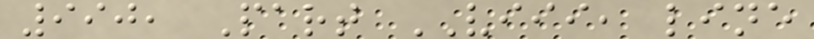990, Part VIII, line
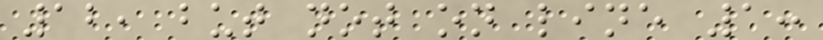12, but not on line 1:
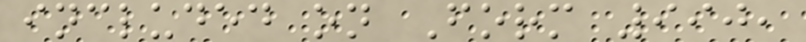included on Form 990,
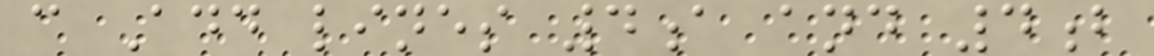c Add lines 4a and 4b
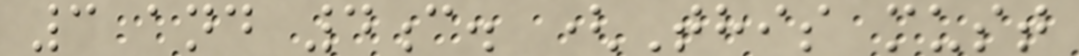3 and 4c. (This must
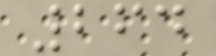264
